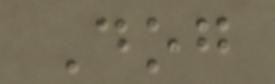Dog
